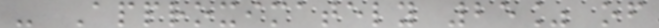- Approximately 25% of
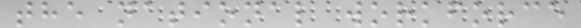the national workforce
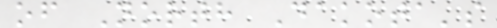of North Dakota's
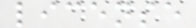license
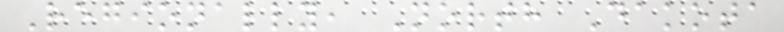Regionally, North Dakota
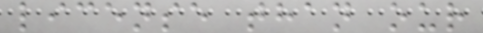license than our
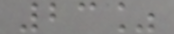23%
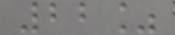22%
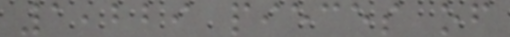1,229 pieces of
